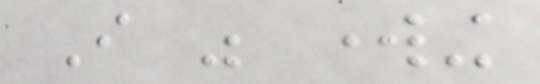I was working
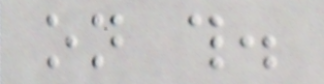on this.
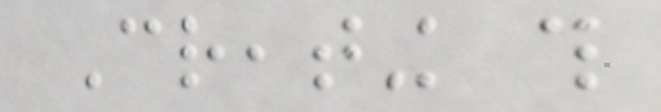Creating this
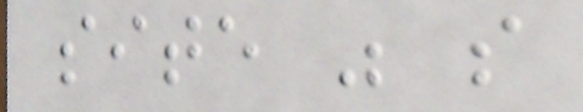site was so
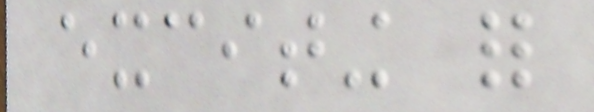exciting for
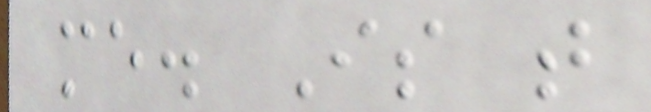me. Is that
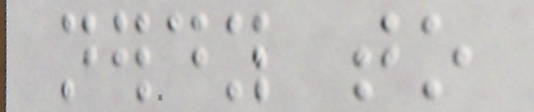nerdy to
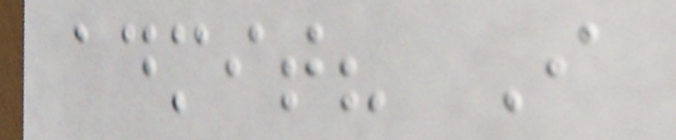admit? I
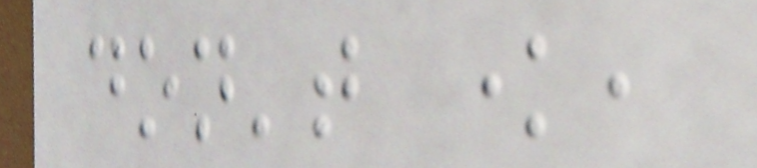don't know,
